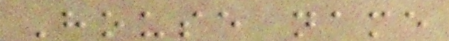House name
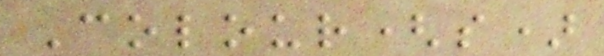Colour(s)
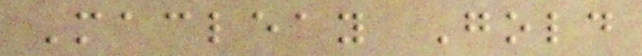Macleay Gold
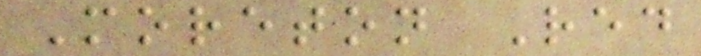Moreton Red
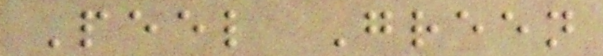Peel Green
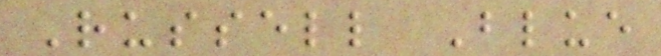Russell Blue
